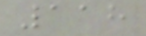118
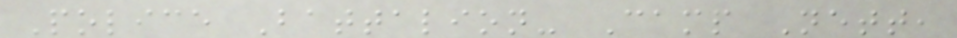Police Battalion- Camp Nett,
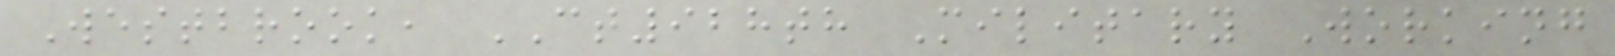Westbrook, CT928th Military Working
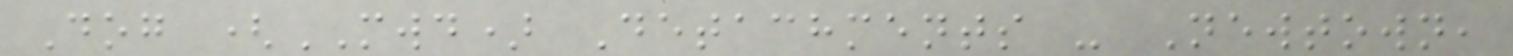Dog (MWD) Detachments - Newtown,
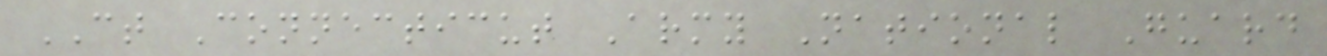CT Connecticut Army National Guard
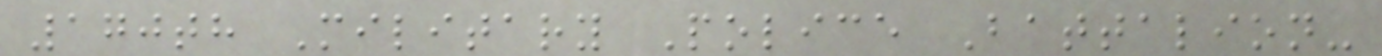170th Military Police Battalion-
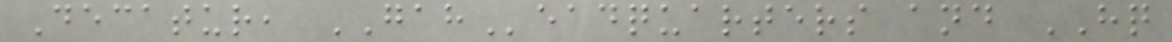Decatur, GAHeadquarters and HQ
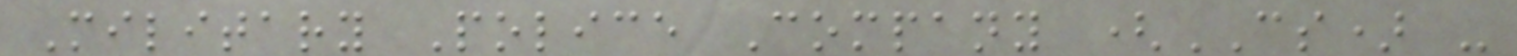Military Police Company (CS) -
